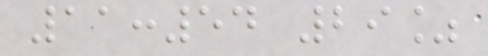11:54 29%
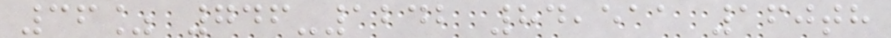36% 746-1242 84,511 160th
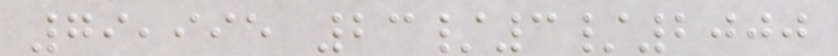79,995 23/3/2000
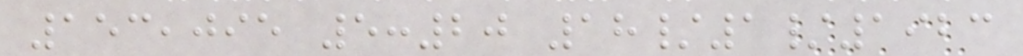153,095 5:20 18/1/1923
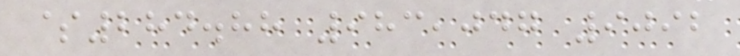$284.88 983,047 9092
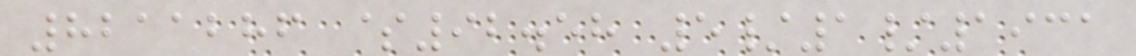8211286 $92.58 5/1/1931
